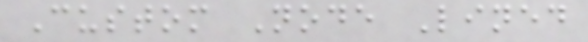Custom Node Lined
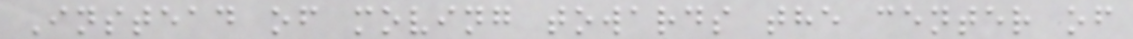Instead of moving towards the center of
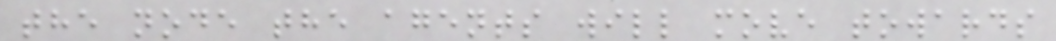the node the agents will move towards
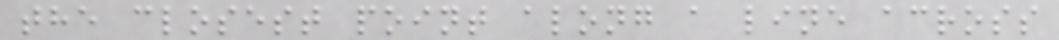the closest point along a line across
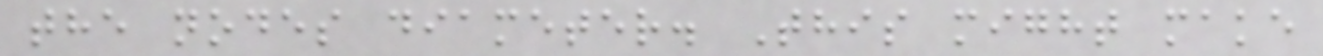the nodes diameter. This might make
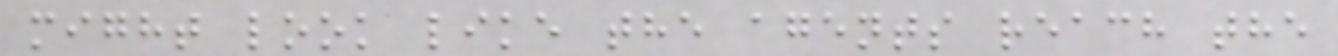might look like the agents reach the
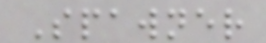Spawner
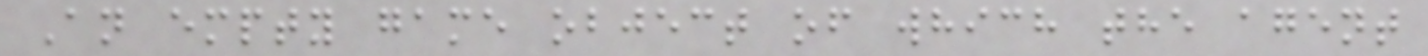An empty game object of which the agent
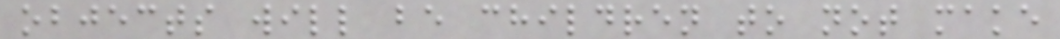objects will be children to not make
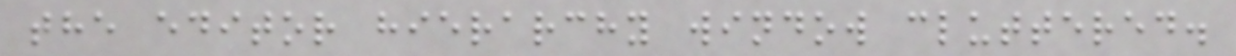the editor hierarchy window cluttered.
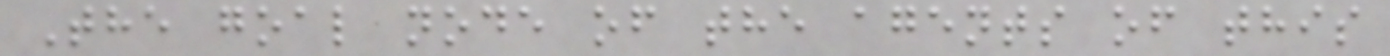The goal node of the agents of this
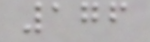176
